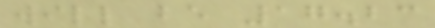will be 17.23
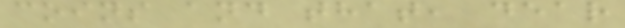coins and that, dear
